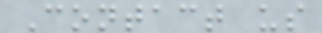Contact us
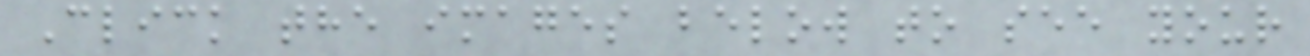Click the images below to see your
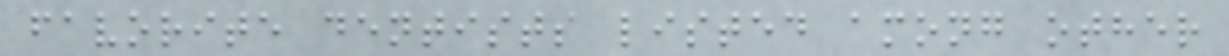favorite dentists listed among other
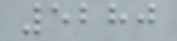5280
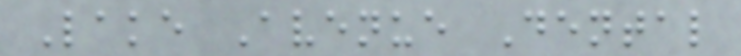Lake Avenue Dental
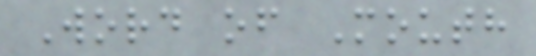Word of Mouth
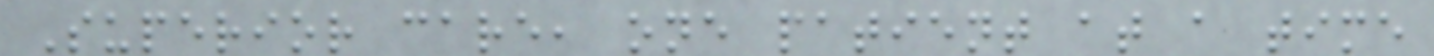Superior care, one patient at a time
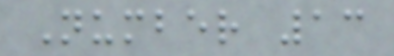Number 13
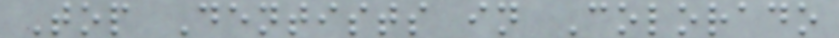Top Dentists in Colorado
